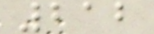212
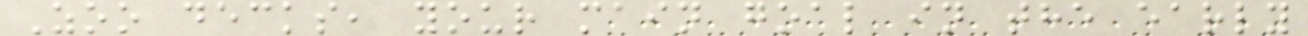Zoo decks, your main goal in the early
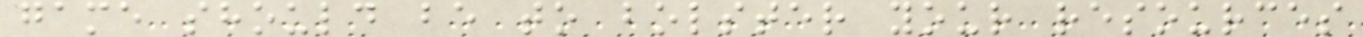game should be to bolster your resources
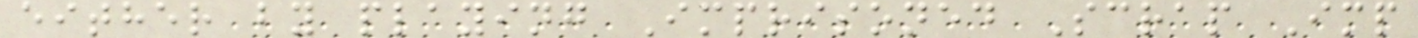either by playing Imprisoned Scrap Imp
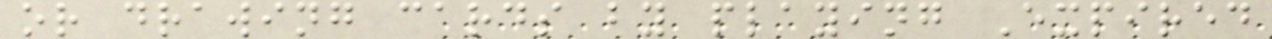or drawing cards by playing Expired
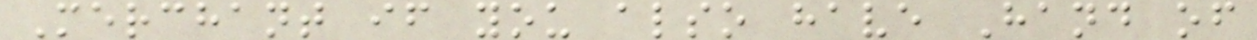Merchant if you also have Hand of
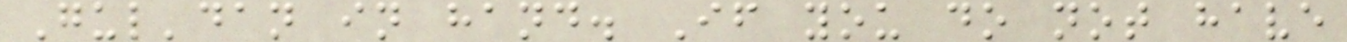Gul'dan in hand. If you do not have
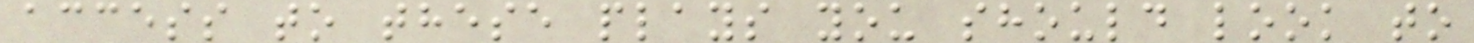access to these plays you should look to
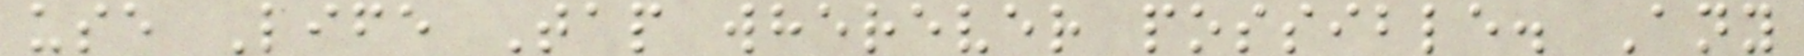use Life Tap wherever possible. Any
